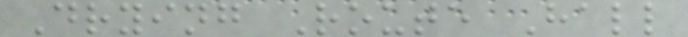Drying Route Hall
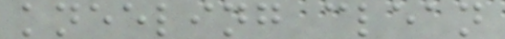kneeling clean
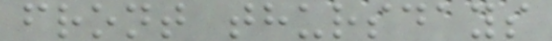front thursdays
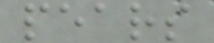pears
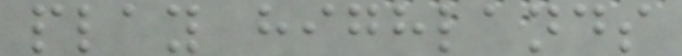play highlands
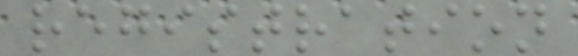registration
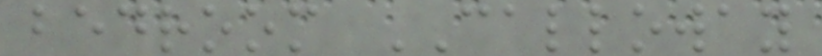bedroom CALLOWAY
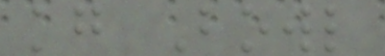kg Bowl
